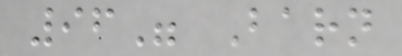96" Barn
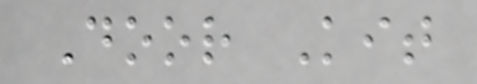Door Kit
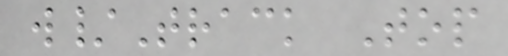w/Track Top
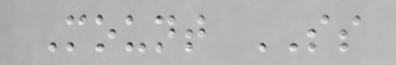Mount SS
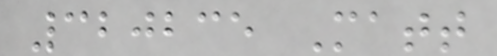320235 Matt
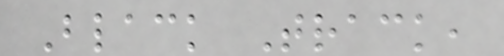Black Track,
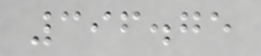396.75
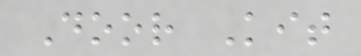Door Kit
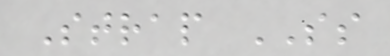Strap SS
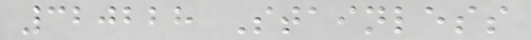320228 Stainless
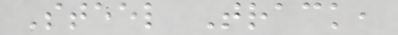Steel Track,
